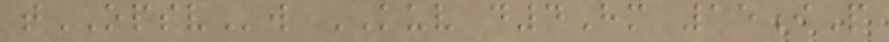tOPSVw KUV d4Hm 15iP
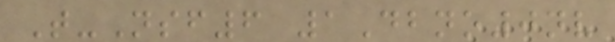T-Nsf6 1Dbno0nv
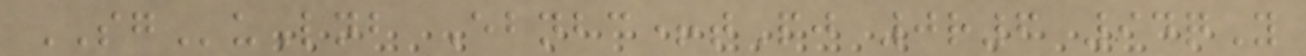SGuLnb Ebnbc+tPj 0r6 94qY
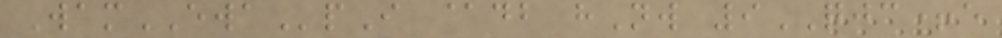WamEWApI @db hNw 9QJC+e
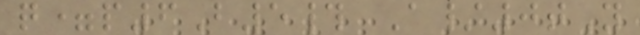q=p6B5# A/0tY
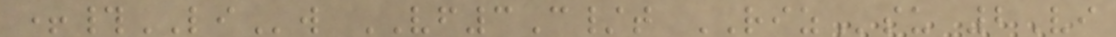+#LIw VF3C/t RIZsu 2Vi
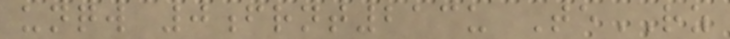unqw 0frnt213u TeRZ
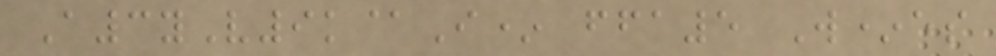A3yV9k@I* ffa5 W*es
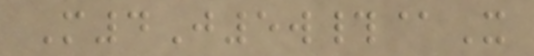M4J5w#@X
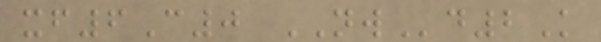xf6C0 NWd2K
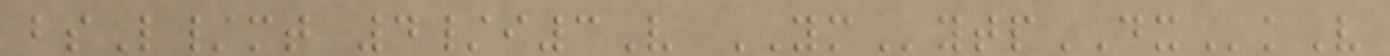bsL/mt 4/i3V YMytpDXkV
